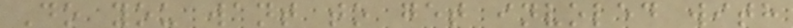Do you want to get involed with
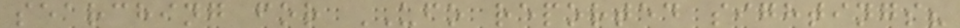searching for UFO reported sightings?
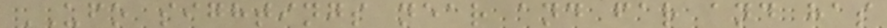UFO sightings near and far and has
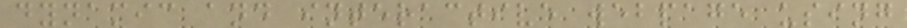dynamic and interactive webpage using
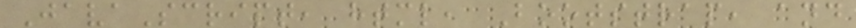JavaScript, html, Bootstrap, and
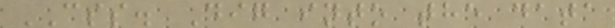CSS. Dig into the data
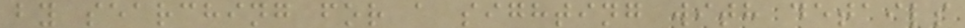by searching for a sighting with details
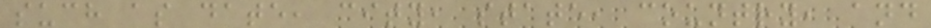such as date, city, state, country, and
